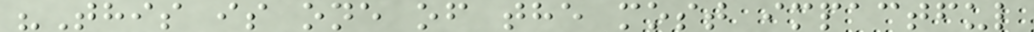"This is one of the most impactful
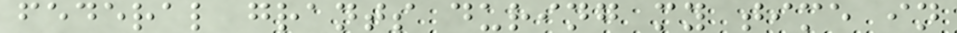federal grants during my time in
